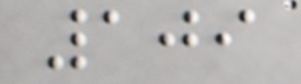109
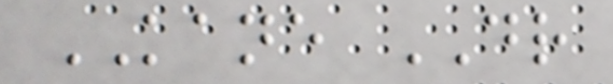KANE DR
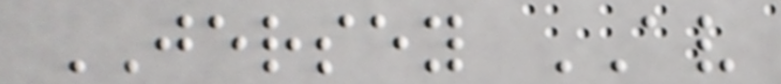JERSEY AV
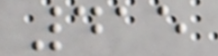415
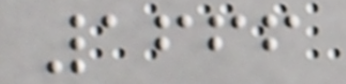1666
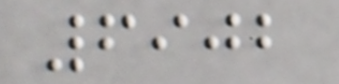6902
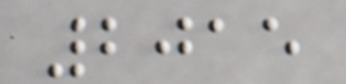2015
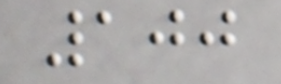100
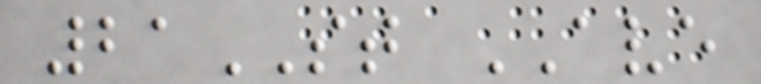21ST AVE
